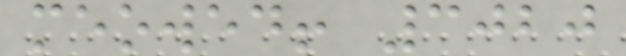meowed! 3020
